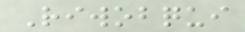Riwobqui
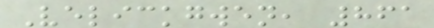Velickgwen, 861
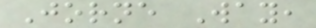Jorne Way,
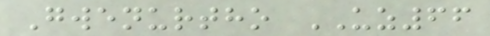Gwenurtho UZ66
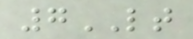7LT
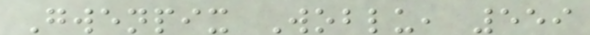Gwenpix Woblu, 559
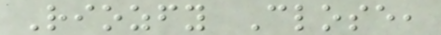Riozfy Close,
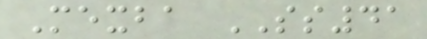Mexba SS41
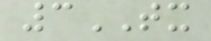3TX
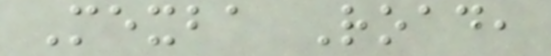Mexba Road,
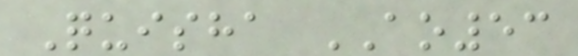Quisha AO53
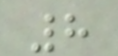8
